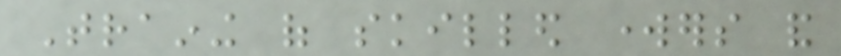Training of skilled workers and
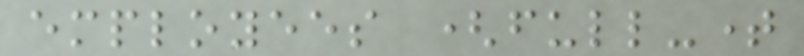employees (full-time
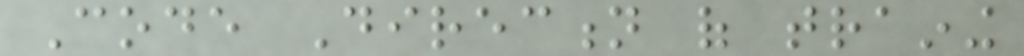Code Direction of training
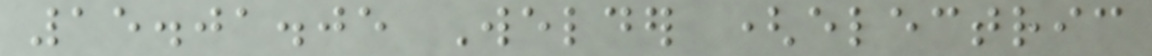15.01.05 Welder (electric
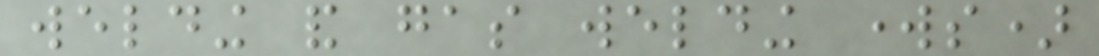welding and gas welding works)
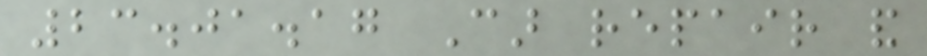23.01.17 Car repair and
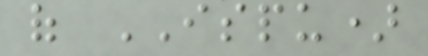of ISPU)
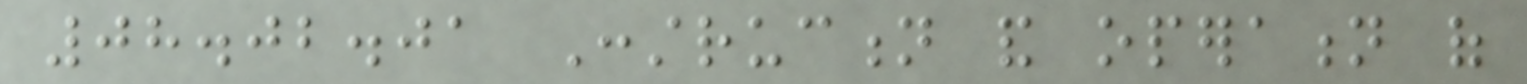08.02.01 Construction and operation of
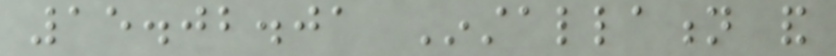15.02.01 Installation and
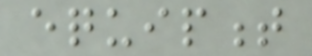equipment
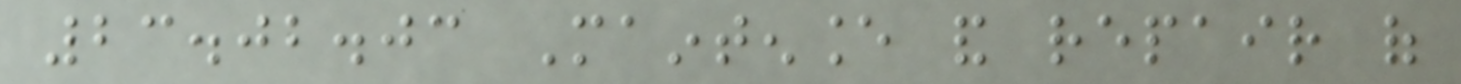23.02.03 Maintenance and repair of
